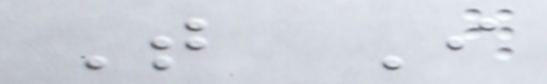That I
